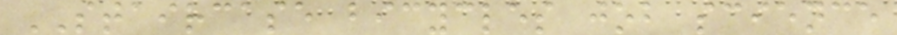STAIRCASE bicycles job science
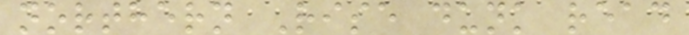northern Rise dunk read
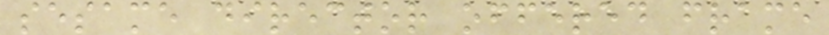sesame director offered frame
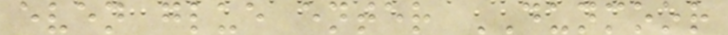even glue enter DUNMOOR
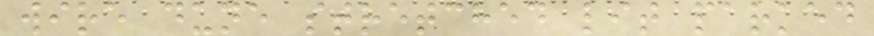wire dune stretched lit parked
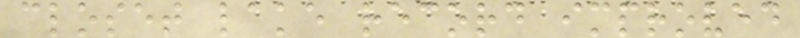closet lake record improved
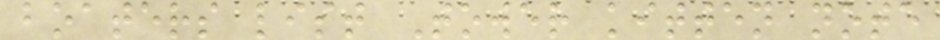boaters list Tower kitten note
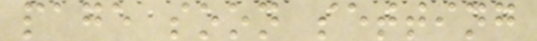page soon setting
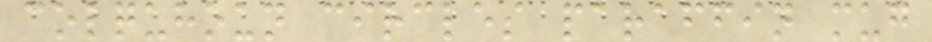colquhoun circles paraffin mug
